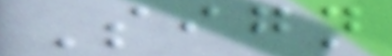Sign
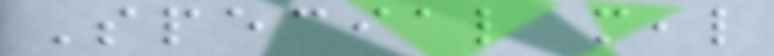Special meal
